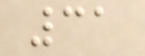31
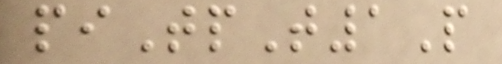piTpT1P
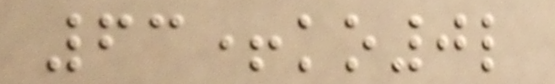63+ko0l
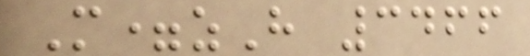M=zH 3466
